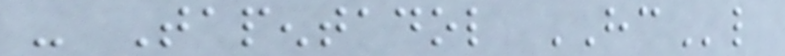- Tapentadol HCl
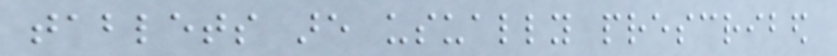tablets are usually prescribed
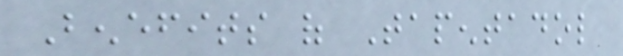Benefits of Tapentadol
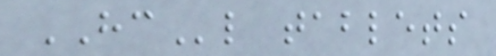HCl tablets
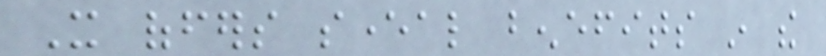It offers several benefits in the
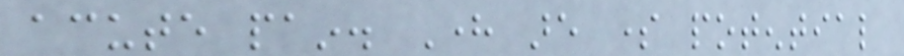acute pain. Here are some potential
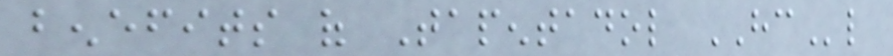benefits of Tapentadol HCl
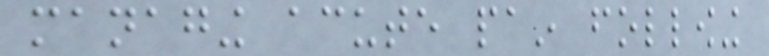managing acute pain following
